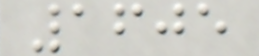1605
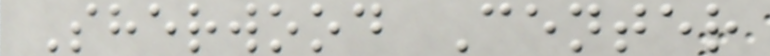Sherwood Center
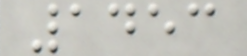1453
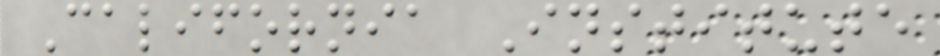California Institute
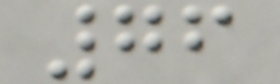76
